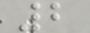2
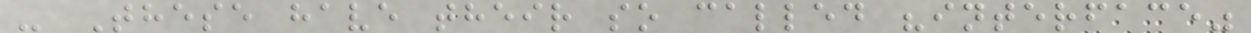- These have their so called "interface"
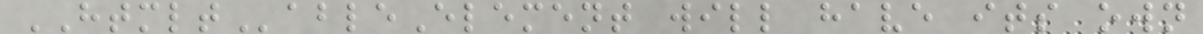HTMLTableElement will have its own
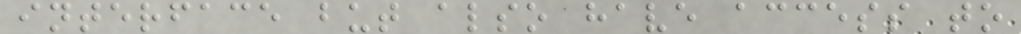interface but also have access to
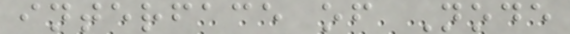interface of Node
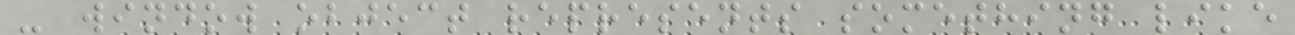- window object represents something like
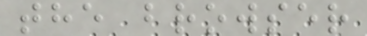the browser
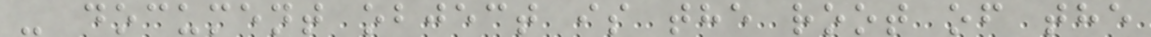- document object is the root of the
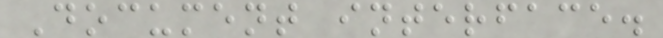Document interface.
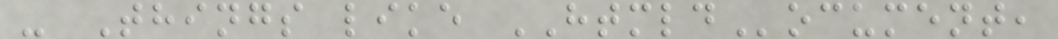- Things like HTMLDocument,
